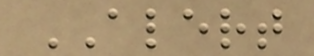ALERT
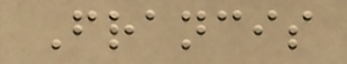Francis
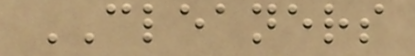CLEANERS
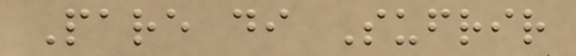Pare di Sufrir
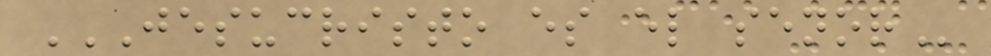JESUCRISTO ES EL SENOR
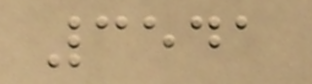3541
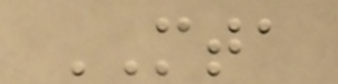MTA
